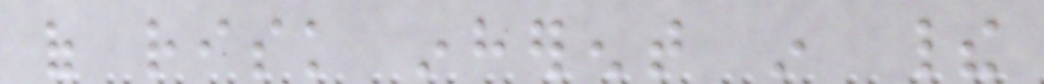of risk inherent in their
